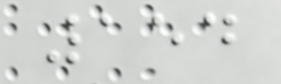154
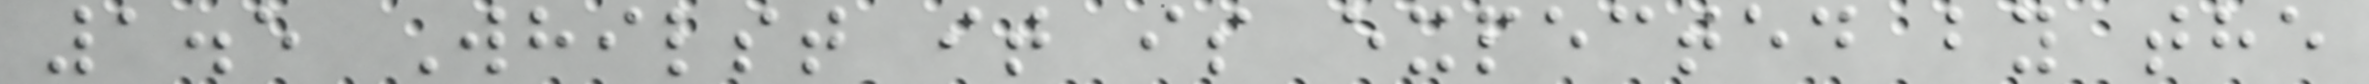1.5 Whilst it is expected by the
